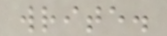write.
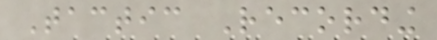Tactic Recording
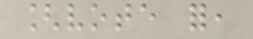[vote for,
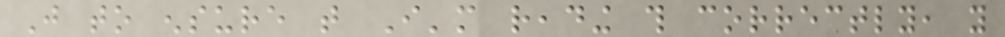Just to ensure that I'm reading this correctly, you
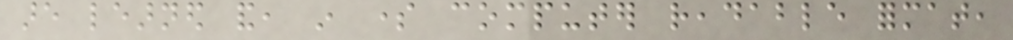are learned and, in some computer readable format,
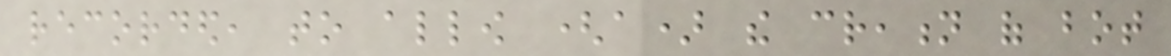recorded, to allow (a) the creation of bot
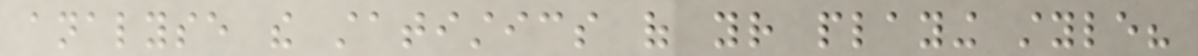analyse the statistics of your playing style?
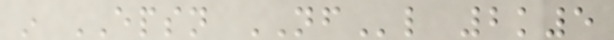in EPSN NFl 2k5
